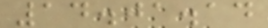14.01.14
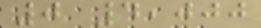0 4,000
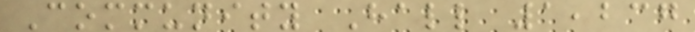Community Hall 1,237
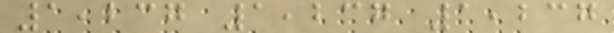1,237 1,237 1,237
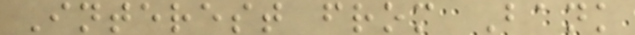Interest from Bank
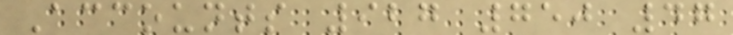Accounts 927 750 47
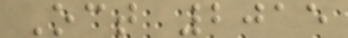Oct 2015
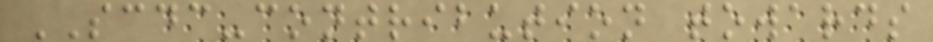SCDC-contribution towards
